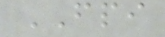FPI
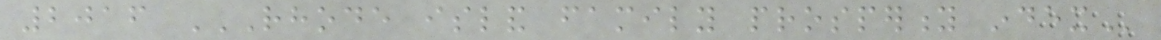2016 RHODE ISLAND FAMILY PROSPERITY INDEX
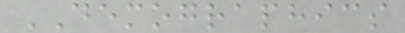DEMOGRAPHICS
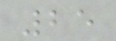25
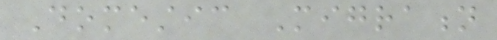Domestic Migration
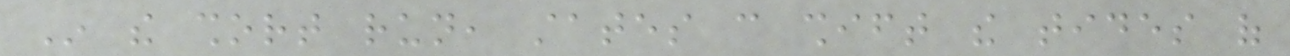In the short run, states can shift the tides of
